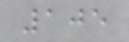105
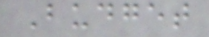Budget
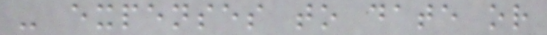- expenses to date or
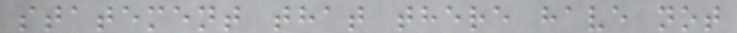statement that there have not
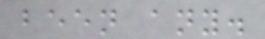been any.
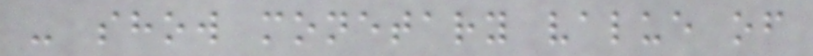- show monetary value of
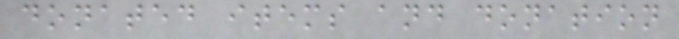donated items and donation
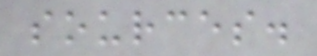sources.
